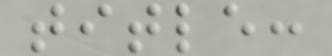title:
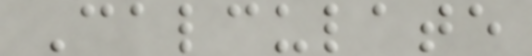Calculate
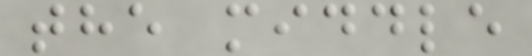the middle
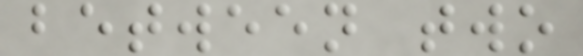between two
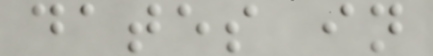dates in
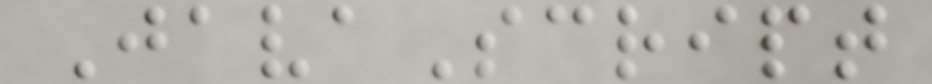JavaScript
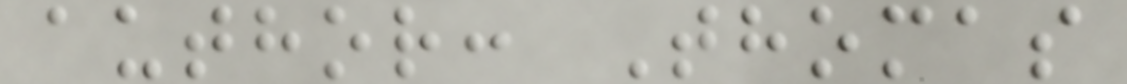author: Thomas
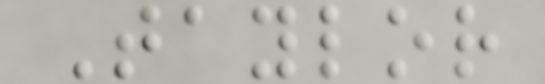Taylor
